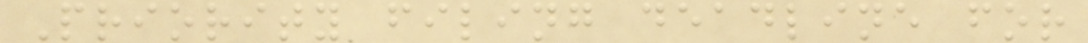Priority filing deadline for
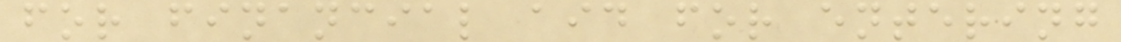for financial aid for entering
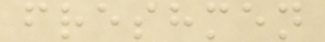freshmen
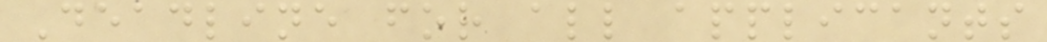Deadline for all applicants
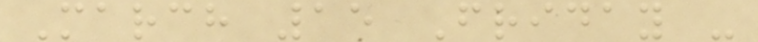March 15 Friday -
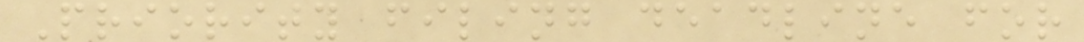Priority filing deadline for
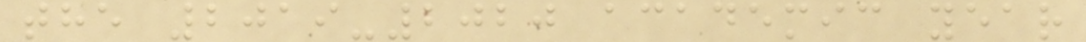the 2019-2020 academic year
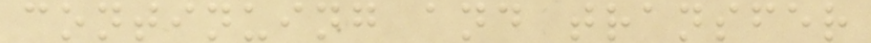continuing and transfer
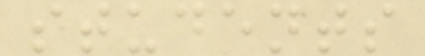students
